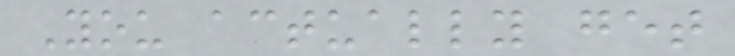You actually get
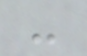-
